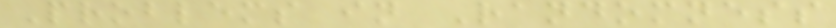Problems in Randomness
